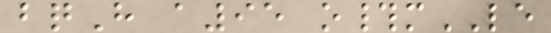bqH a95 o#mLE
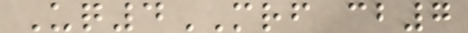Uq4MRF cb7
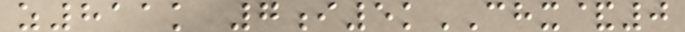z811k 7i5kCHX&0
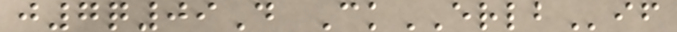j7q09D CkERLBif
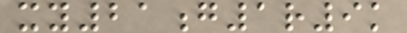xy21g1r9k
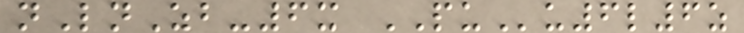nLnZb-6x PUu6l6z
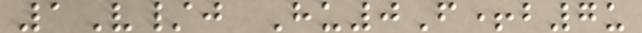1V/j Hu0F+b7u
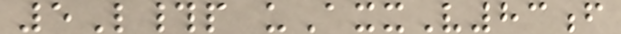5L#p uAxxV83f
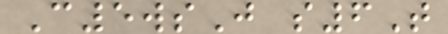C5wsJ s6T
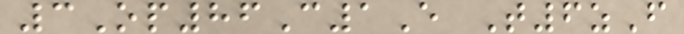3Op86C1E T6zF
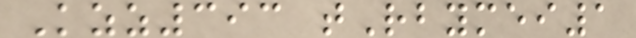Kzz393 tRbymei1
